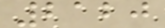2120
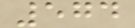574
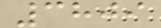3809
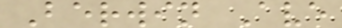Berwin Ave
